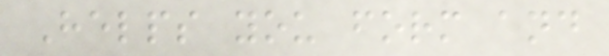Helps you form and
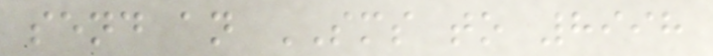send an SMS to 8998
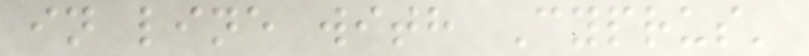in line with Cyprus'
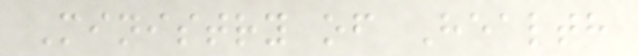Ministry of Health
